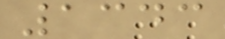1343
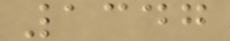1347
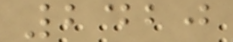2420
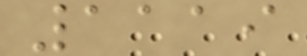1119
